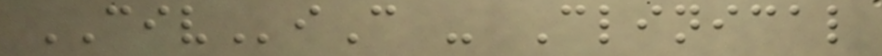CIViC - Clinical
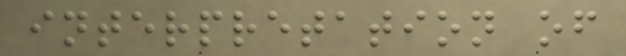interpretation of
